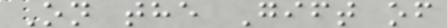On the Gift of
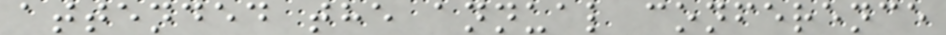attended the annual conference
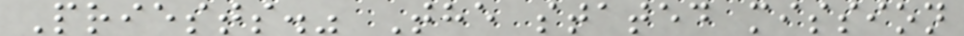Priests." The stated mission
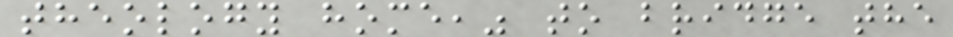theology home," to bridge the
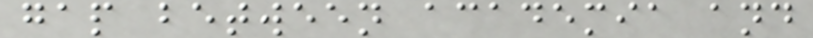gap between academia and
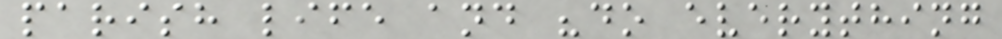parish life and "do everything
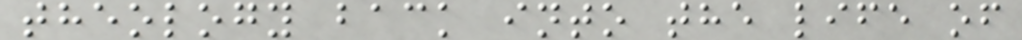theology back into the life of
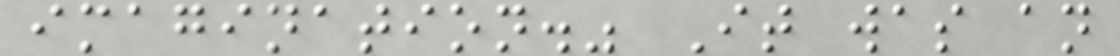imagination." It was an
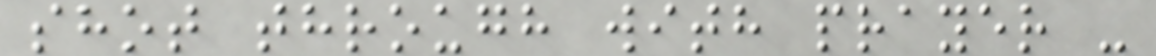shot through with prayer -
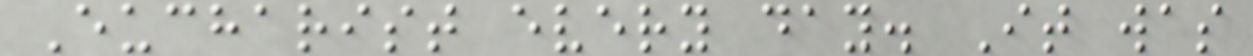Eucharist every day. It was
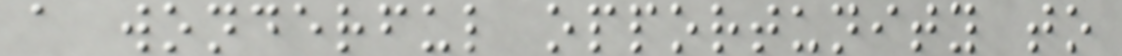a wonderful opportunity to
